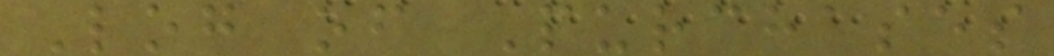Log of Purchases
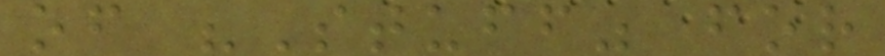of "Stuff" for
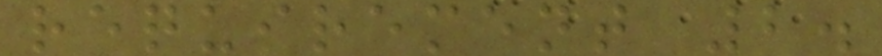requirement 2.
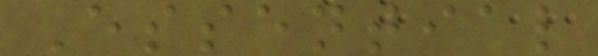Essential
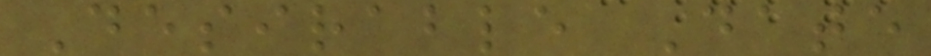Desirable Date
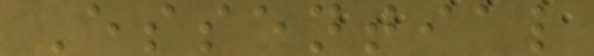Essential
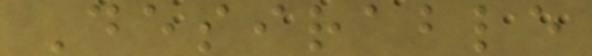Desirable
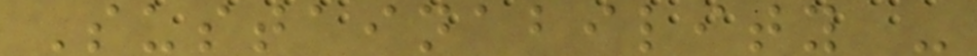Sustainability -
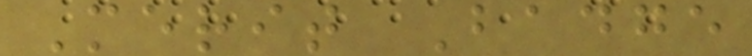Merit Badge
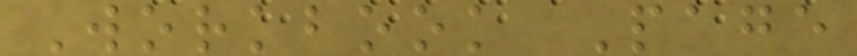Workbook Page
